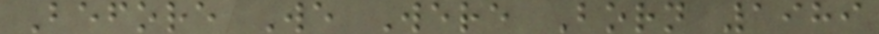Before We Were Born 1989
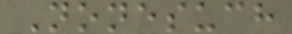Nonesuch
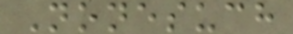Nonesuch
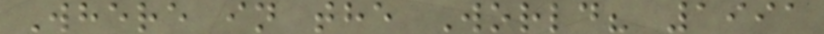Where in the World? 1991
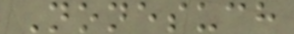Nonesuch
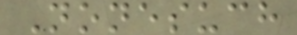Nonesuch
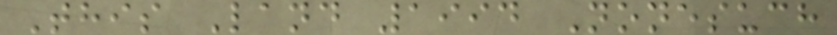This Land 1994 Nonesuch
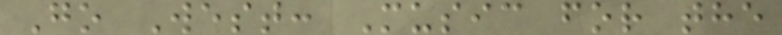Go West: Music for the
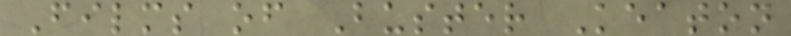Films of Buster Keaton
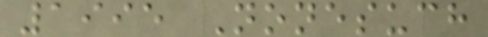1995 Nonesuch
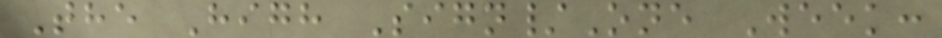The High Sign/One Week:
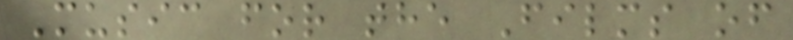Music for the Films of
